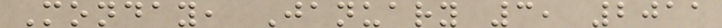Monday, January 3, 2011
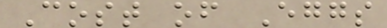Cost of Eggs
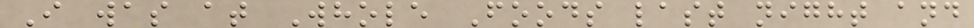I was at Whole Foods last night and
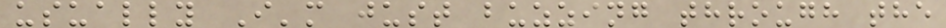usually I'm just buzzing through the
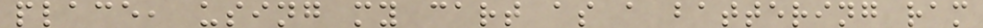place, using my cart as a battering ram
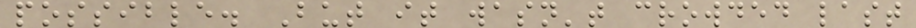possible. But it wasn't crowded last
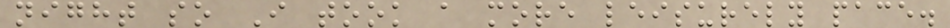night so I took a more leisurely pace.
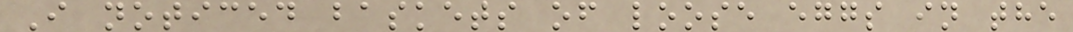I noticed baskets of loose eggs in the
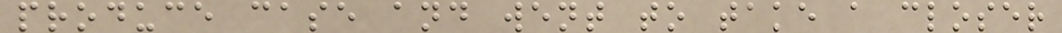produce case and went to take a closer
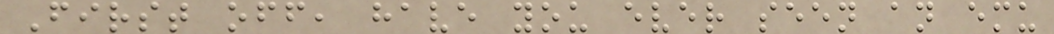First off, have you ever seen an emu
